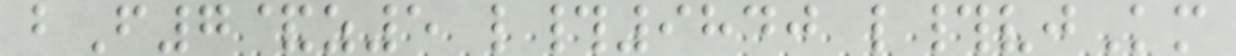bF7&z5 l#9840 l#vjKm
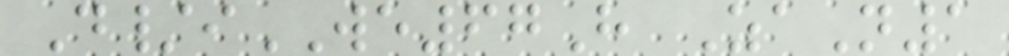D/iWE67H ZaN1
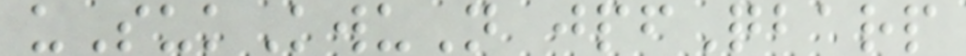uSukKwuN jpfQbarp
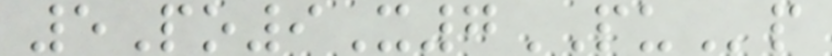5Po9X7PUp
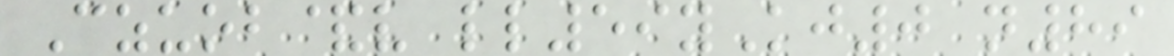Czuob&v ll59yKj0 n89
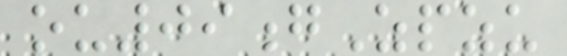ou09gZpzu
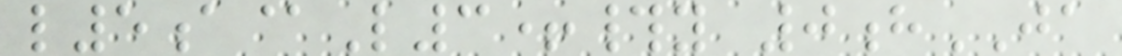l5a@L3+#y 0hJA
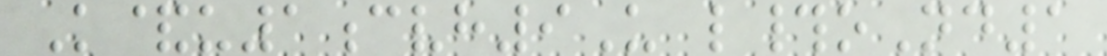K&u1cvh9U l#oNd1
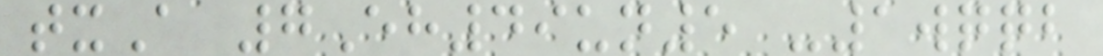txA 7Eh49un5 -1wqqb
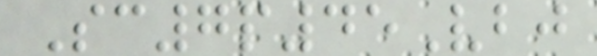Sc7p45Vbj
